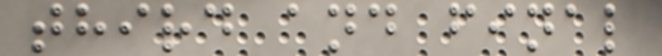third and final
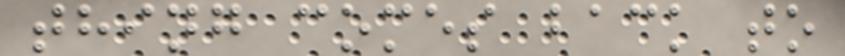thing comes back to
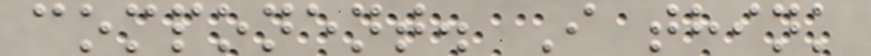component. I think
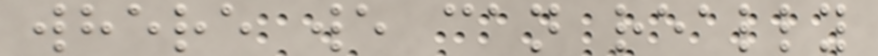where we can really
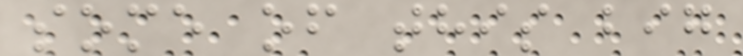some of this big
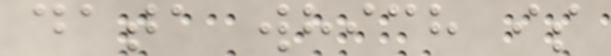data which is
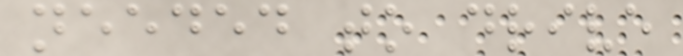needed to drive
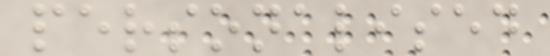personalised
